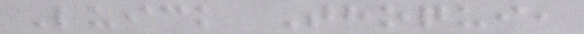Luick Thoqui,
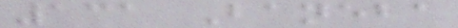131 Baneba
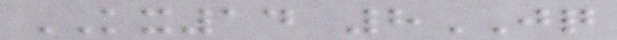KX14 8JQ
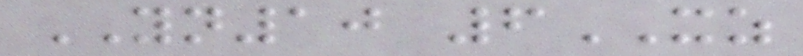YN10 6XZ
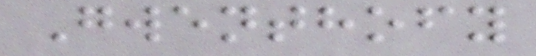Gwenthofy
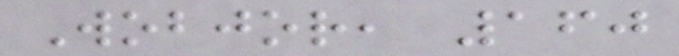Wobjor, 160
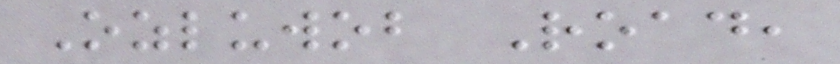Ozluwob Road,
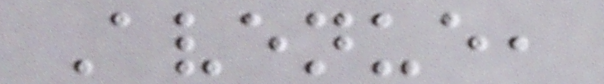Avenue,
